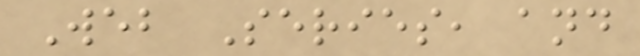Web Series, and
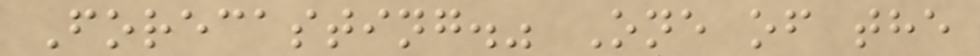Forecasting." One of the
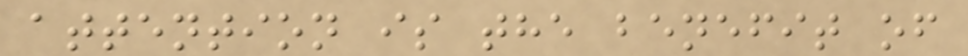attention is the benefit of
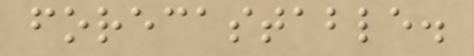forecastable.
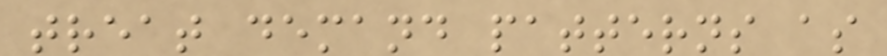treat demand patterns as
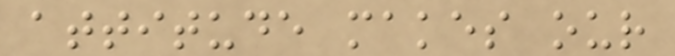attitude makes our
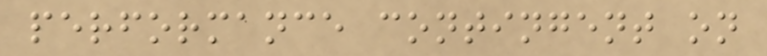performance contingent on
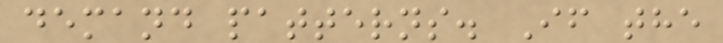demand patterns. If the
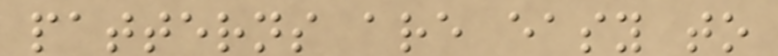patterns are easy to
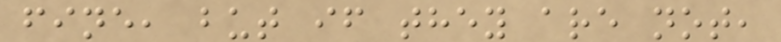fine, but if they are not,
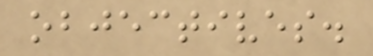objectives.
